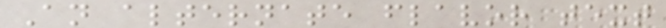An alternate flavor text
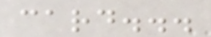card...
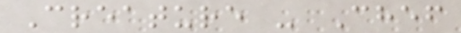Creature - Chef
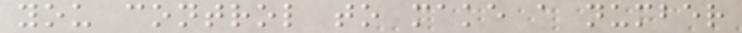you control to make a number
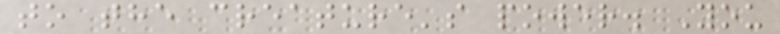to the creature's power. You
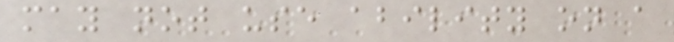may not use ability on a
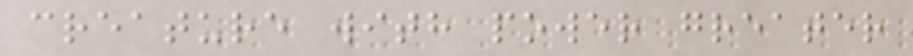creature with power greater
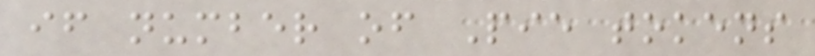if number of Pie tokens
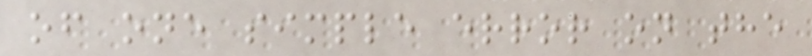of one simple error on the
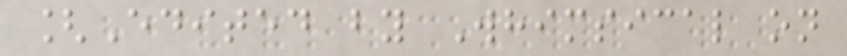[Edited by Whimsical on
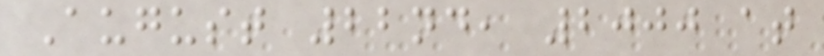August 22nd, 2000 at
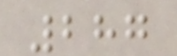287
